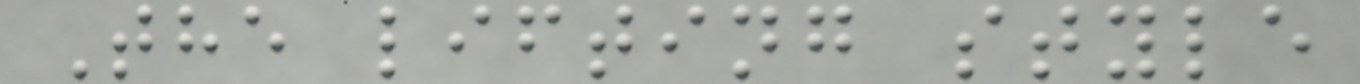The lifting style
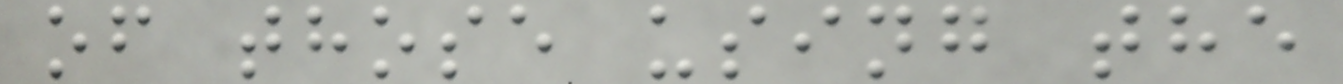of those using the
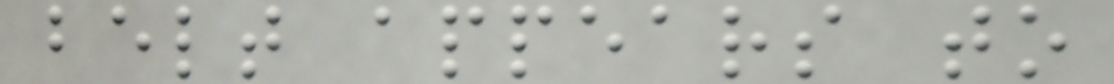belt appears to
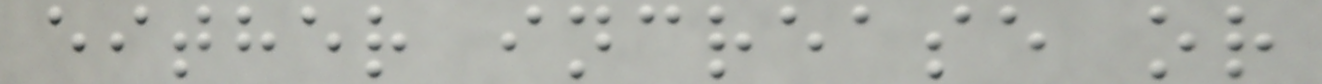either increase or
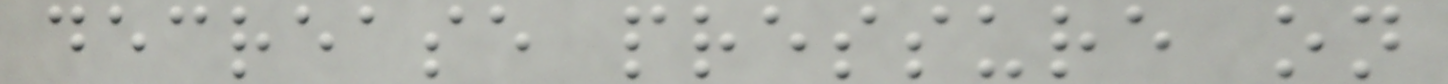decrease pressure on
